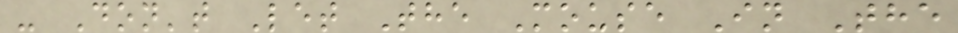- Don't Let The Mouse In The
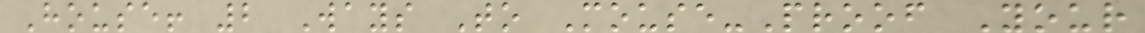House! 2 Ways To Mouse-Proof Your
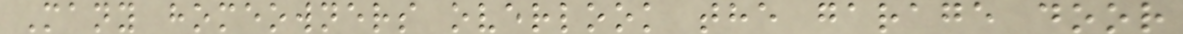Many homeowners overlook the garage door
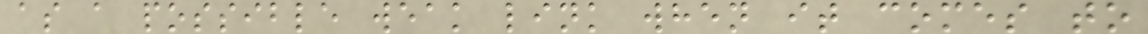as a possible weak link when it comes to
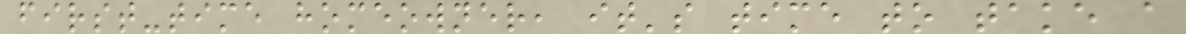first-time homeowner, it's time to take a
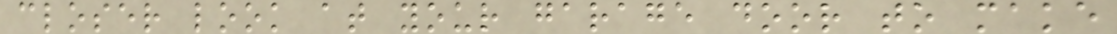closer look at your garage door to make
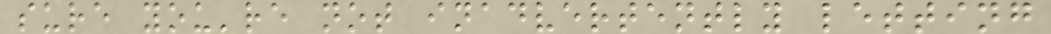sure you're not inadvertently letting
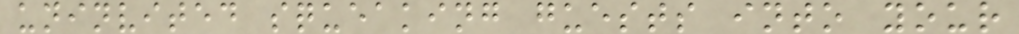uninvited squeaking guests into your
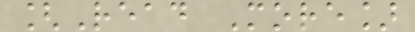[Read More]
